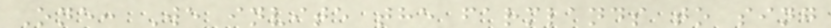One: We invite the farmlands to sing
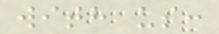with us:
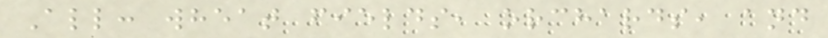All: wheat fields, orchards, and
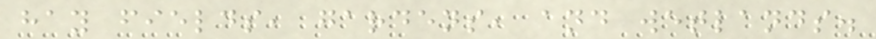hay fields, gardens, and wetlands.
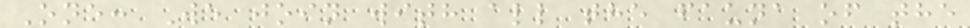One: We join with all the fauna of the
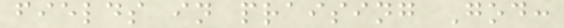fields in praising God:
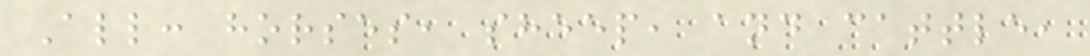All: horses, sheep, and cattle,
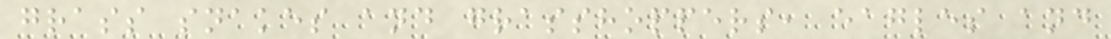grass snakes and grasshoppers, eagles and
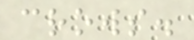crows.
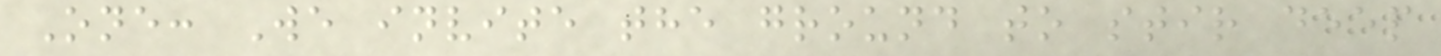One: We invite the ground to stir deep
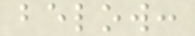below:
